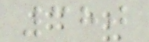380
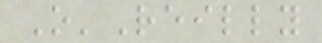O'Reilly
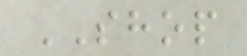SHOP
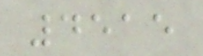4515
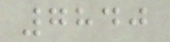7840
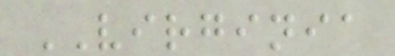VIRGINIA
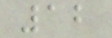12
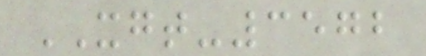XGT-3572
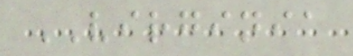VIRGINIA
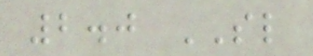2.0 SL
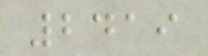2419
